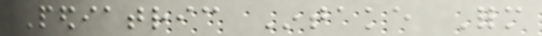Pediatric Intake Form
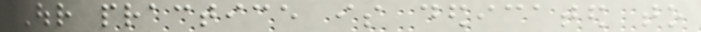Our practice is dedicated to
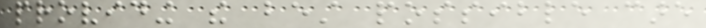providing the best possible care
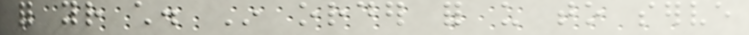for your child. In order for us to serve
